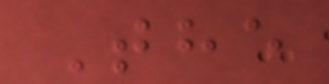The
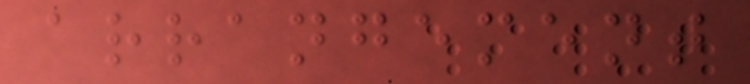arrangement
